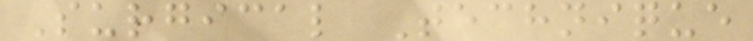Surgical Technique
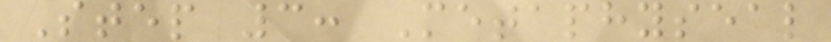Step 3: Metaphyseal
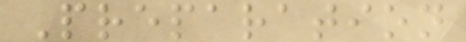Preparation
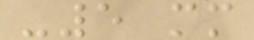-5 mm
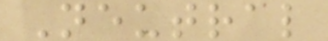Neutral
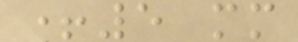+5 mm
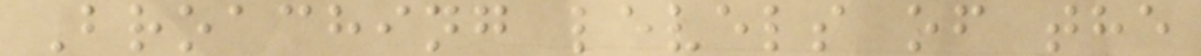Broaching levels of the
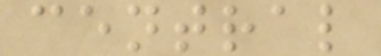central
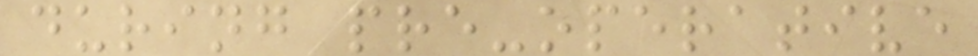during pre-operative
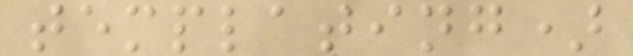templating)
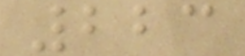223
